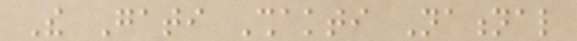The Gati Shakti National
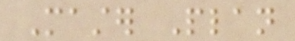Master Plan
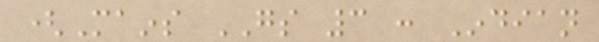(Mains GS 3 : Indian
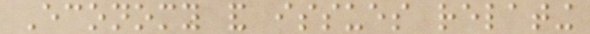Economy and issues relating
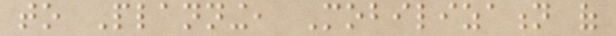to Planning, Mobilization of
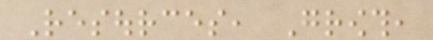Resources, Growth,
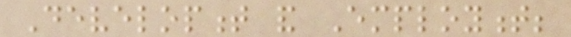Development and Employment;
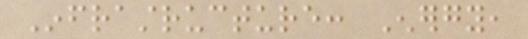Infrastructure: Energy,
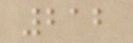212
